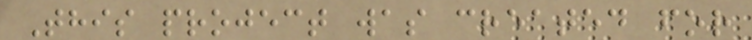This project was created for
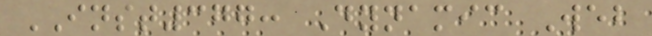INST377: Dynamic Web
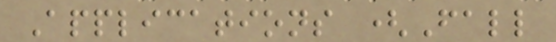Applications (Fall
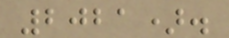2021).
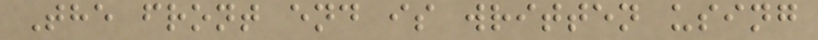The front end is written using
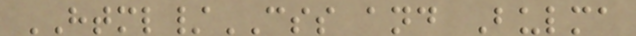HTML/CSS and Bulma
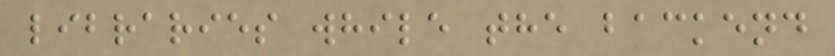libraries while the backend
